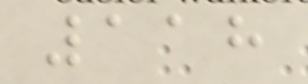118
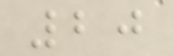20
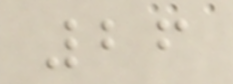26
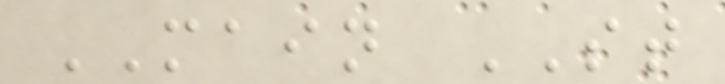MAIN ST
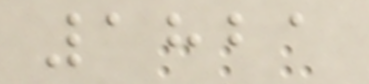1821
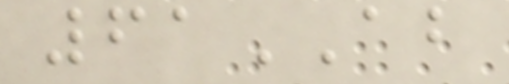61AB
